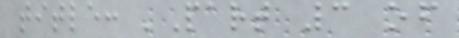title: 'Part 3 of
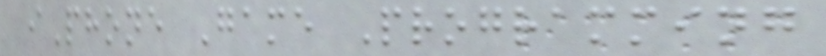iPhone Game Programming
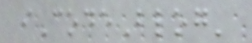iCodeBlog'
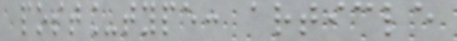post_type: article
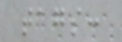tags:
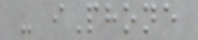- iPhone
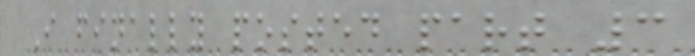I finally posted part 3
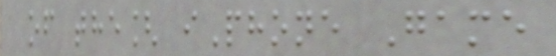of the[ iPhone Game
